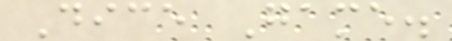Dice Game.
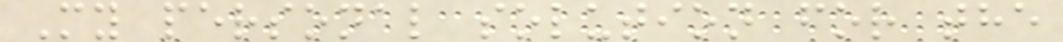My personal solution for the
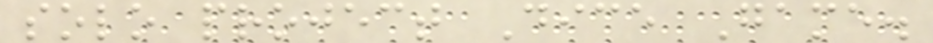solo project Dice Game.
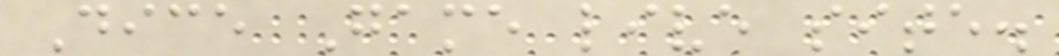Dice Game live site.
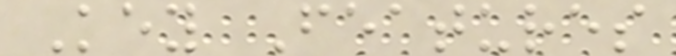Key Features
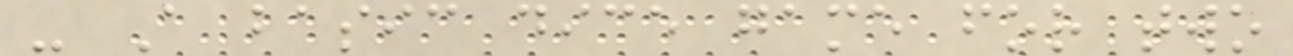- A basic dice game for two
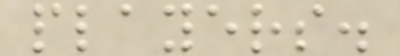players.
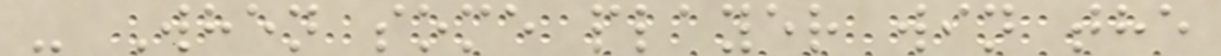- When some player win the
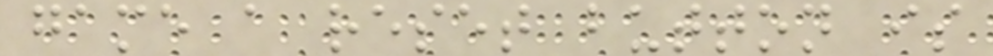game a reset button is
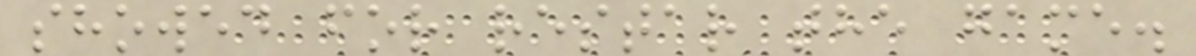showed for restar the game.
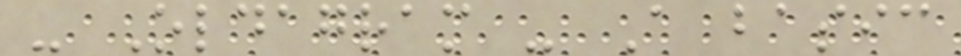- Oldagram - A basic
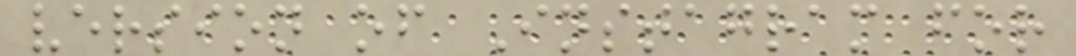version of Instagram for
